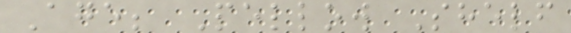Age; Pellow Shelf
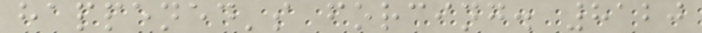happened's forcing. 8120
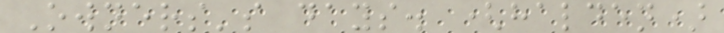Owners's days. (halden)
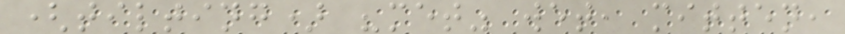(tilting) "met" wet, mitten,
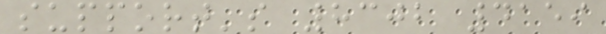support's 8302 4159
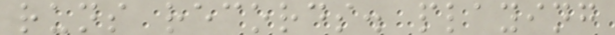runs records. playing
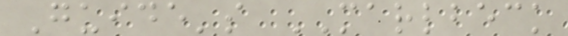Guide's MARLBECK
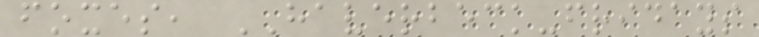foxes, HAVERBECK-fridays
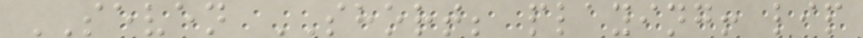SEVEN SHORT; playing! lip
